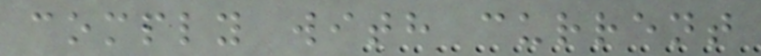comply with current
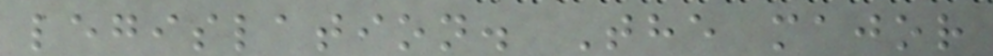legislation. The major
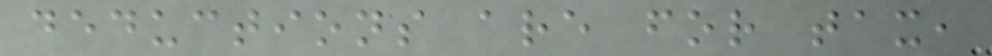deductions are for tax,
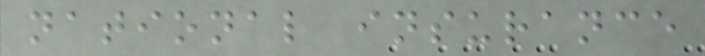national insurance
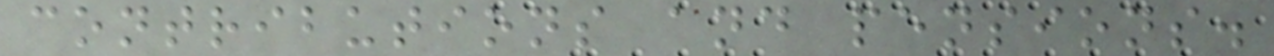contributions and pensions.
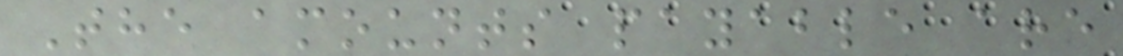The amounts payable are
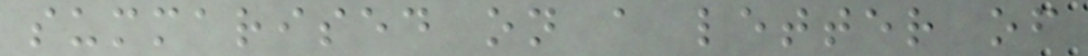summarised on a letter of
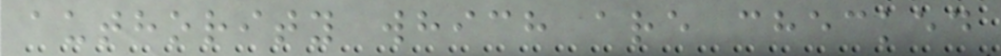authority which are checked
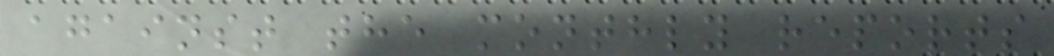against the monthly reports
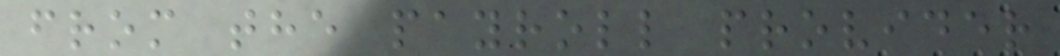from the payroll provider
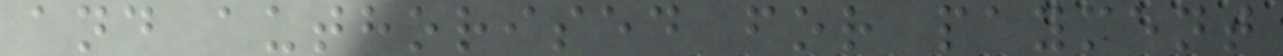and authorised for payment
